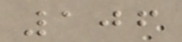106
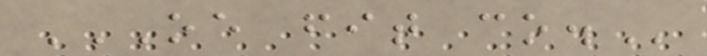OE FIT CO.
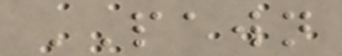PAWN
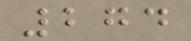274
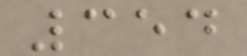354
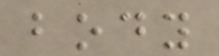body
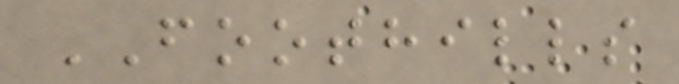FOOTHILLS
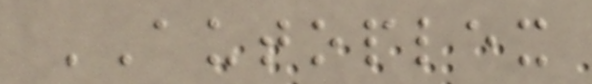AUTOPLEX
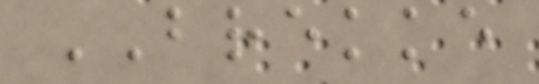BREKKE
